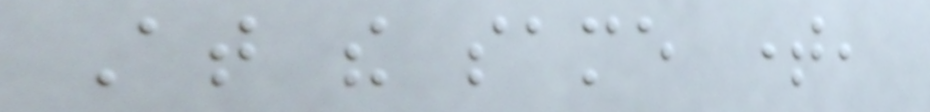At the same time,
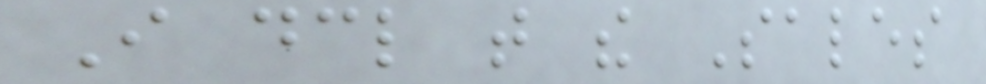I declare that the Sales
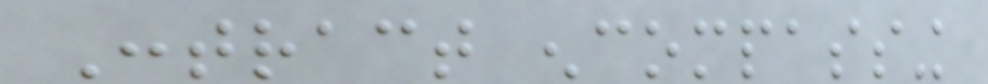Contract encompassing
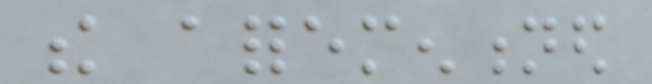the aforementioned
